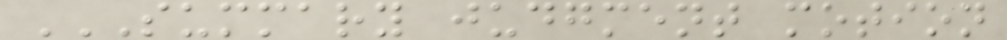SUMMARY JUDGMENT MOTION
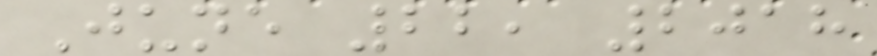June 22, 2018
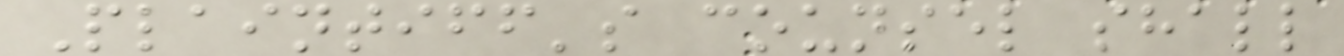Plaintiff's counsel shall
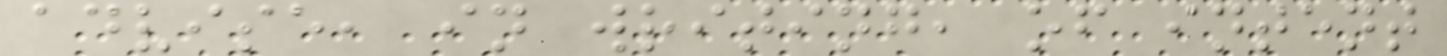advise, in writing, of intent
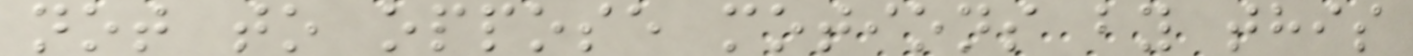not to oppose motions by this
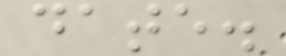date.
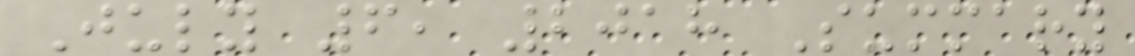July 6, 2018 Summary
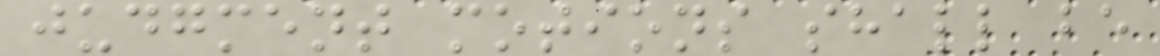judgment motions shall be
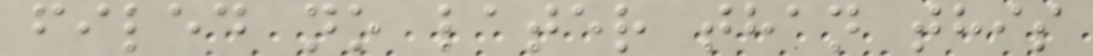filed no later than this
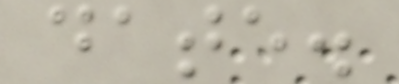date.
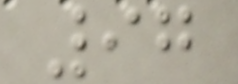97
